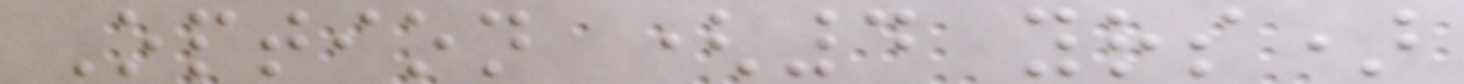Option (4 yrs)
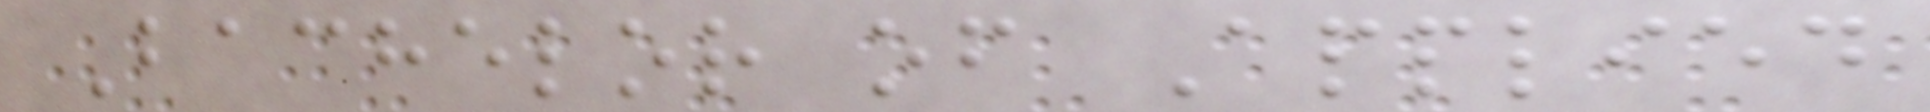Bachelor of Applied
